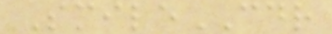SmileCDR
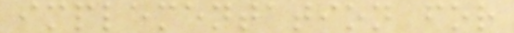implementation for
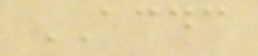ACDC
